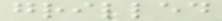grilled
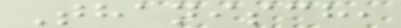Thanisch,
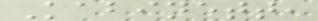Kabinett,
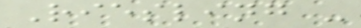Riesling -
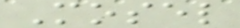Mosel
